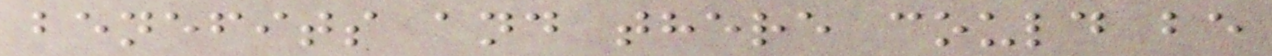benefits and there could be
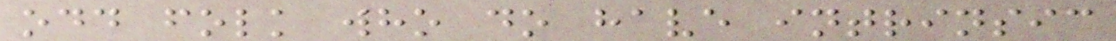odd folk who do have intrinsic
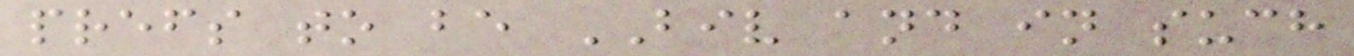prefs to be BIV and in such
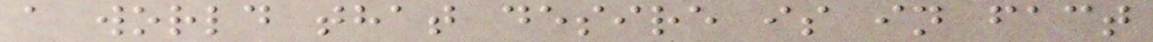a world that desire is in fact
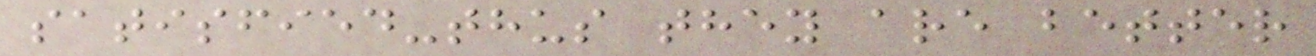satisfied-thus they are better
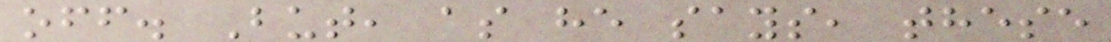off. But, as he says, these
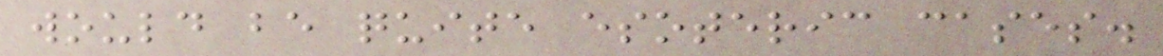would be quite esoteric cases.
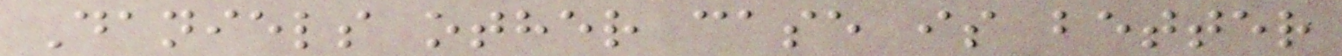Daniels other case is better
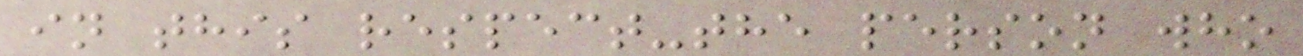in this respect-the person who
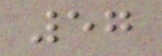57
